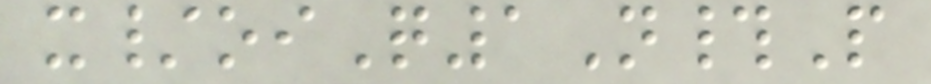x/oiQ1N#P
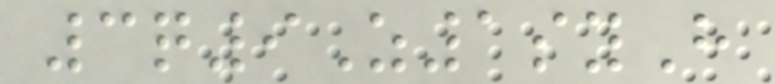3q9Z1syH
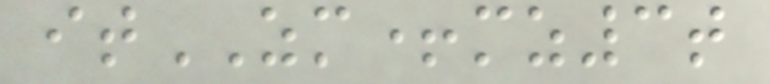itZM+mz3t
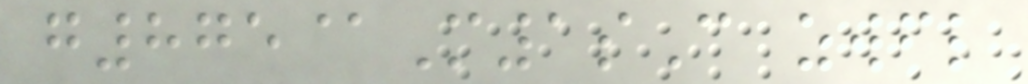g875@M1sC zwfl
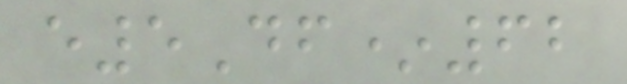e5Df*62
